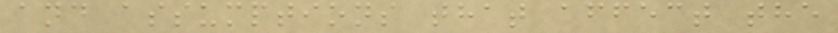and assumptions that affect the
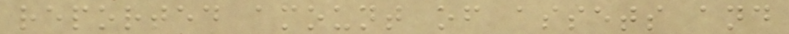reported amount of assets and
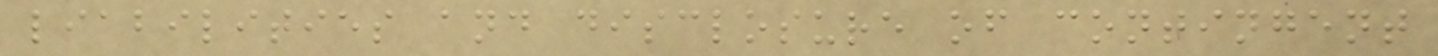liabilities and disclosure of contingent
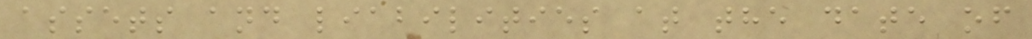assets and liabilities at the date of
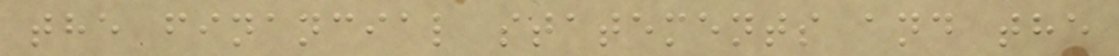the financial statements and the
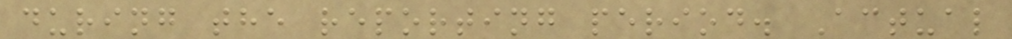during the reporting period. Actual
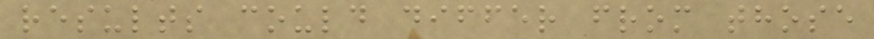results could differ from those
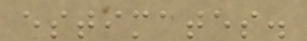estimates.
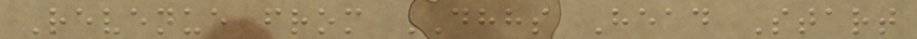Revenue from DHHS Head Start
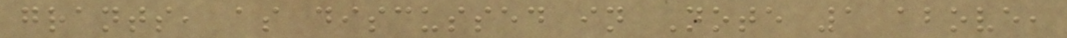grants, as discussed in Note 1 above,
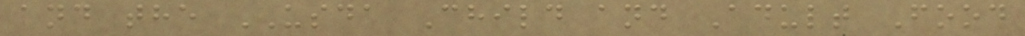and the USDA Child and Adult Food
